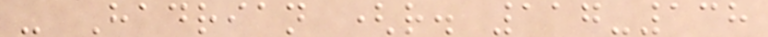- Hadrian (r. 117-138
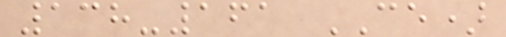138-161 CE)
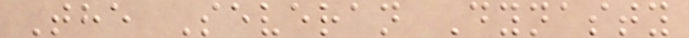The Severan Dynasty
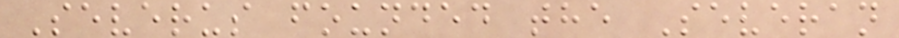Severus founded the Severan
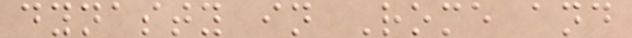dynasty in Rome and
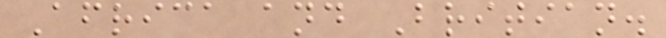Africa and Britian.
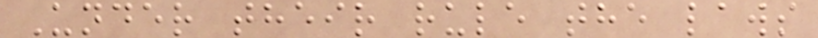Under their rule the laws
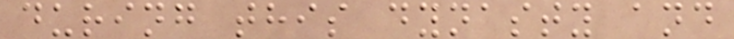during this dynasty and
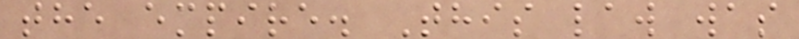the empire. This law was
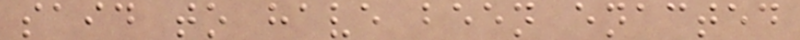said to have been enacted
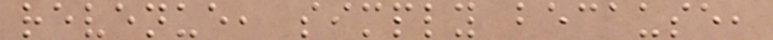revenue, simply because,
